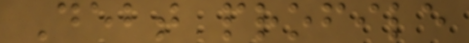Debt profile
